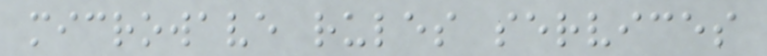microwave rules services
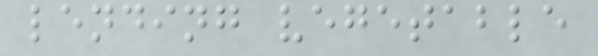lending vegetable
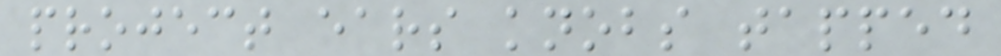project ears knobs tapped
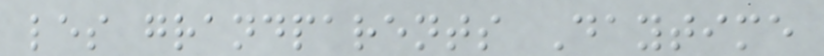les grandparents Daytime
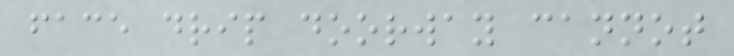face drip doorway cannot
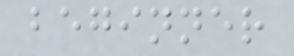beginner
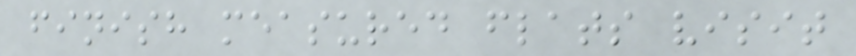finish measured flats visit
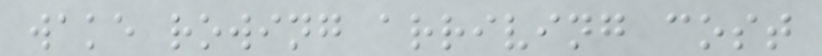wake rowing arriving cost
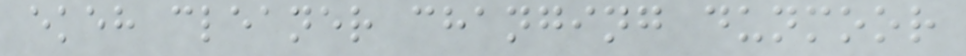ekeh cleaner changing dunmoor
